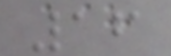16
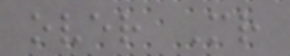over Mr
